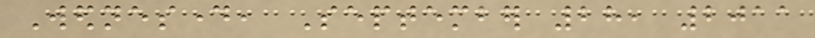Wednesday, September 28, 2011
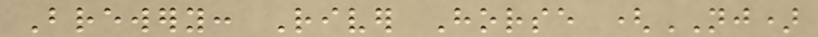Brewery: River Horse (NJ)
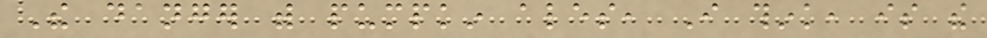The danger with pumpkin ales, I think, is the
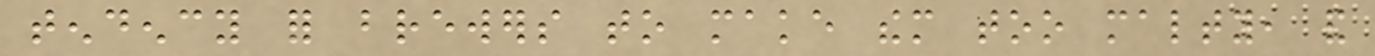tendency for brewers to make them too malty, and
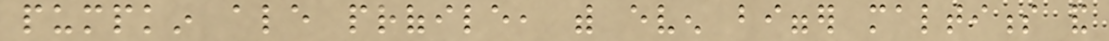pumpkin ale profile, with even bigger maltiness and
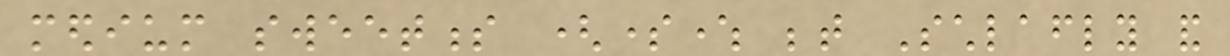medium sweetness (somewhere between Schlafly and
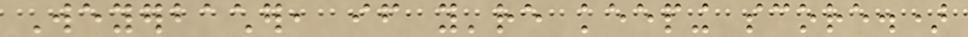Weyerbacher, if you're keeping score.)
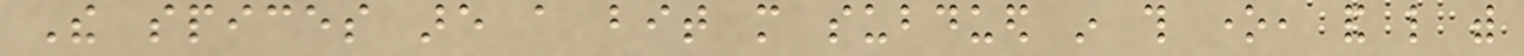The spices are a bit more subdued in this one, and like with
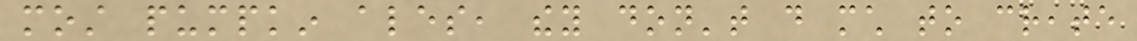most pumpkin ales, they don't do much to create
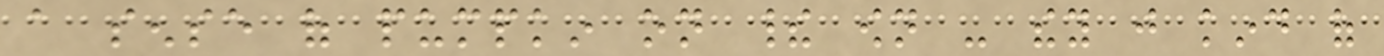a sense of pumpkin on their own - they just kind of
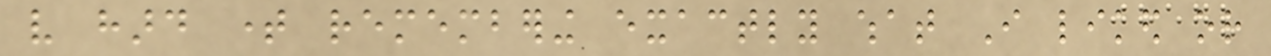very hard time remembering exactly what I liked or
